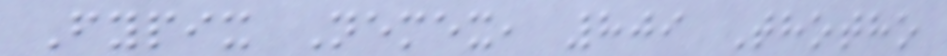Fypix Nemex, 809 Thotho
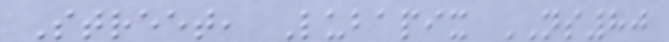Street, Lubapix NS80
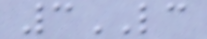3LC
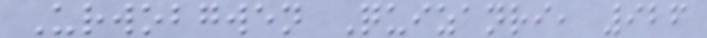Urwobgwen Quizanri, 926
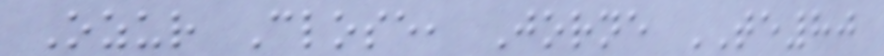Ozur Close, Jorne TE80
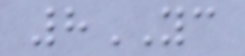8YC
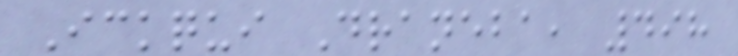Ickqui Draneba, 498
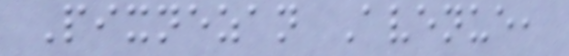Pixnezan Avenue,
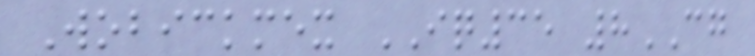Wobickmex IQ35 8CG
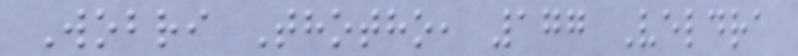Wobri Thotho, 177 Veldra
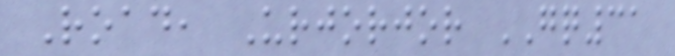Road, Urjorjor GQ31
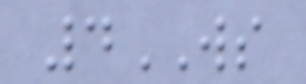4WS
